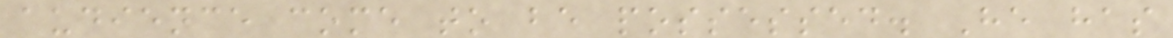audience come to be possessed. He has
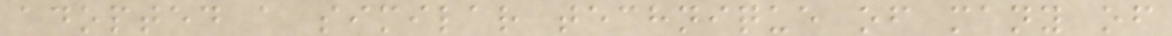adopted a similar technique of many of
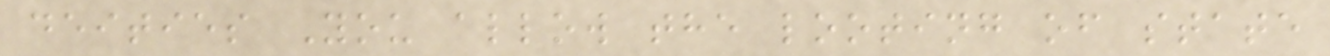deities You allow the looting of state
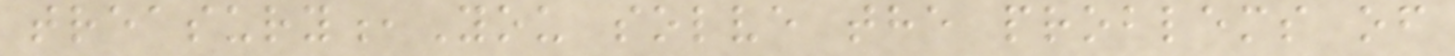treasury,You solve the problems of
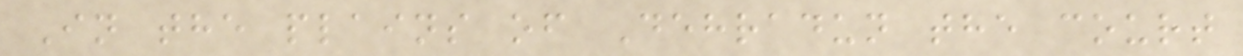In the plains of Dehradun the court
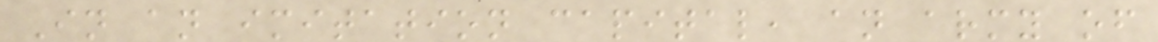In an imitation capital, an army of
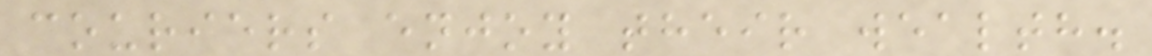couriers enjoy their wealth.
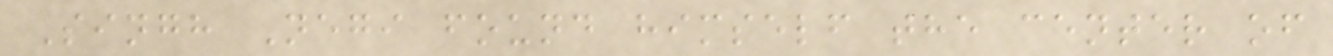Singh Negi found himself the center of
